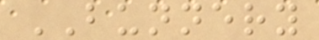BUNNERY
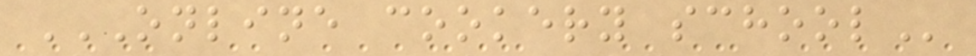ONLINE COOKERY SCHOOL
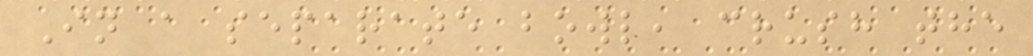In a separate bowl, crush the
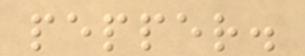pepper.
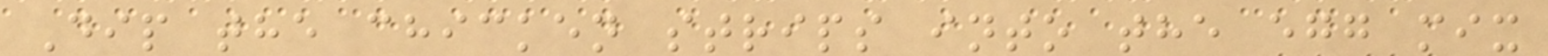Dip the chicken strips into the egg mix
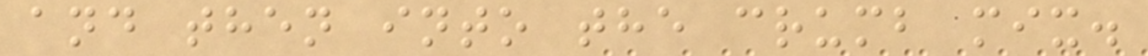and then into the crumb mix.
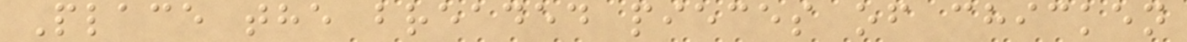Place the breaded pieces of chicken
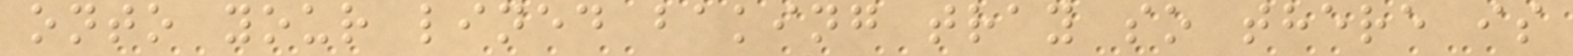onto your lined baking tray so there is
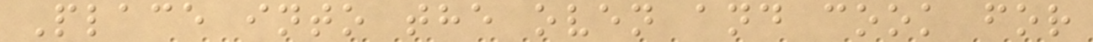Place into the oven and cook for
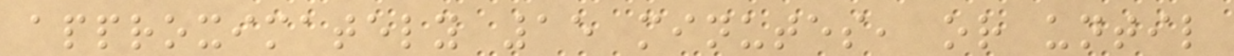approximately 15 minutes, or until
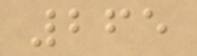265
